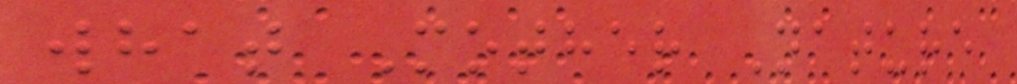what Mother Nature
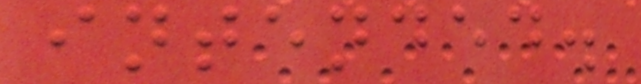intended.
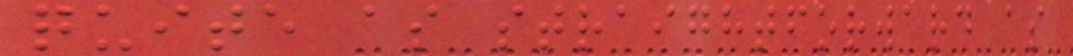quite as straightforward as
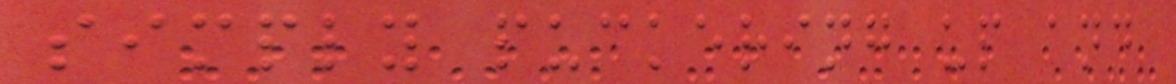simply puckering up and
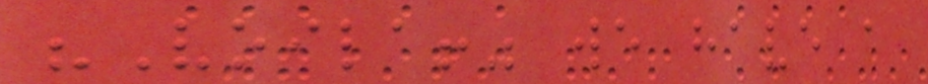"Voila!" we have a
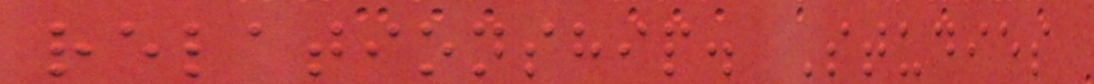relationship. Studies
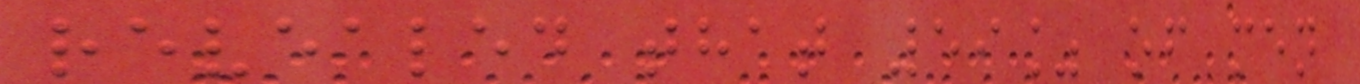revealed that 59% of men
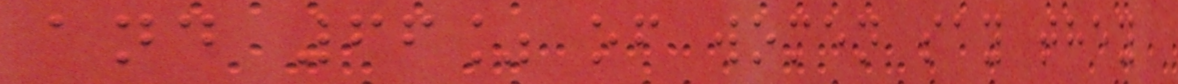and 66% of women say they
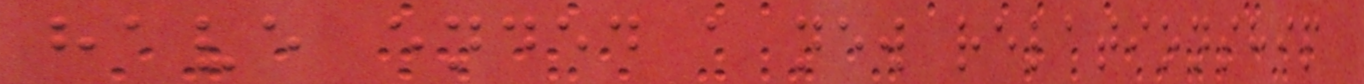have ended a new relationship
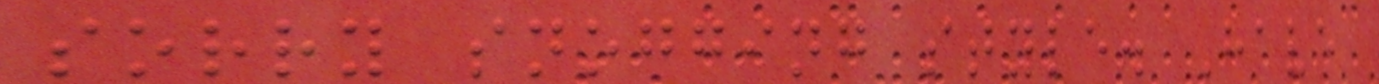sorry snogging style. Have
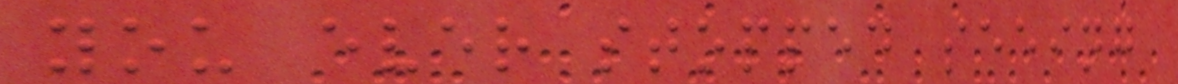you ever stopped seeing
